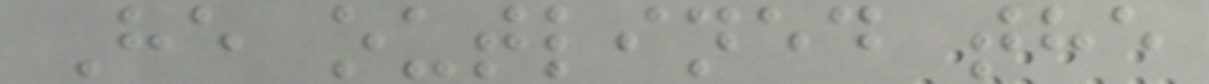He outlined the
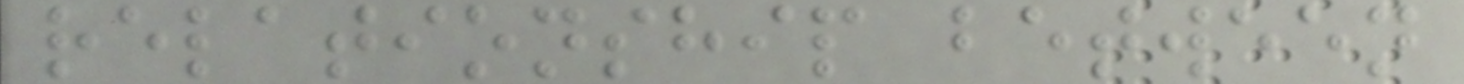relationship between
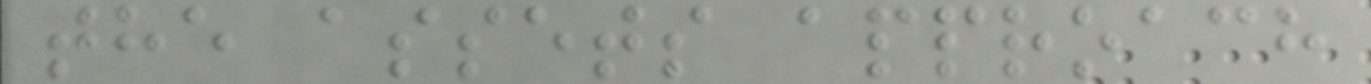the assets approach
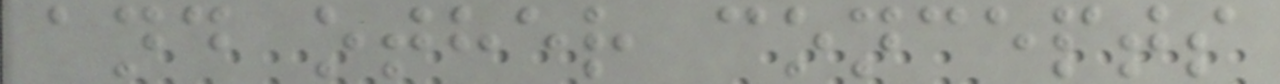and other concepts
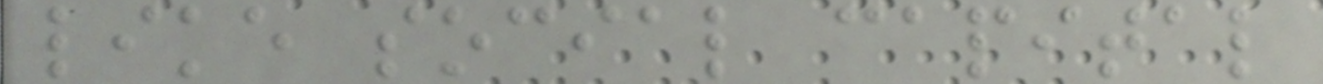like social capital
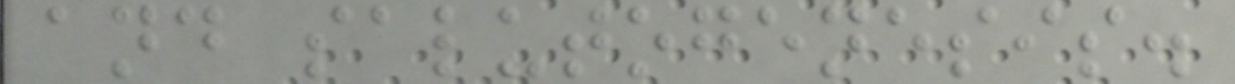and salutogenesis.
